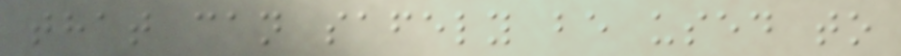that can safely be used to
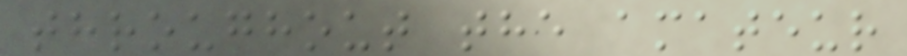throughout the amateur
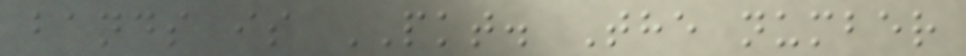bands is PKT. The number
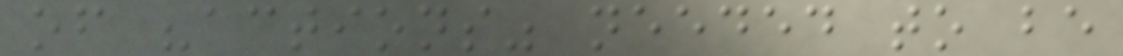of "actions" needed to be
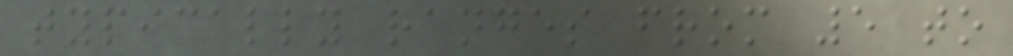typically ranges from 5 to
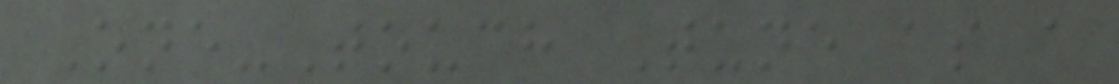One-Touch Tune as a
